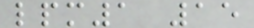lpm1 15
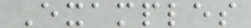Examples
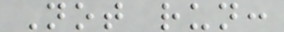Not run:
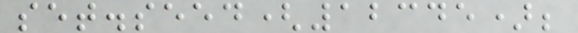set.seed(12345);
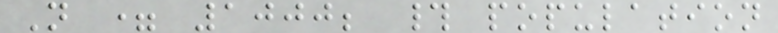N = 1000; # population
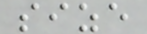size
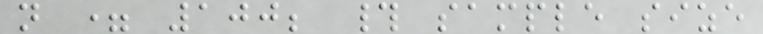n = 100; # sample size
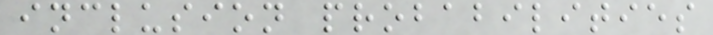inclusion probabilities
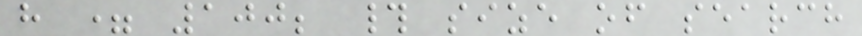h = 100; # size of search
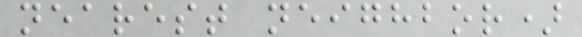nearest neighbor)
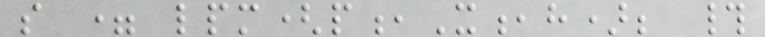s = lpm(p,X,h); #
